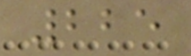225
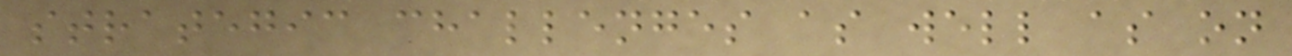strategic challenges as well as on
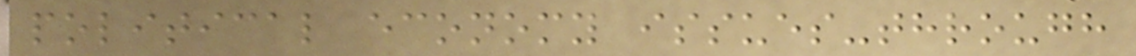political economy issues-through
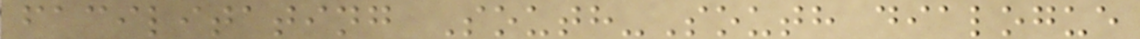facilitating South-South dialogue
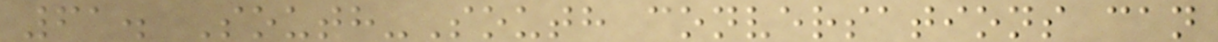61. South-South conversations can
